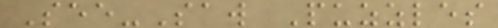See-Saw Puzzles
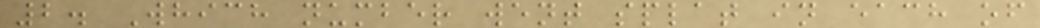2. Which number went splat in each of
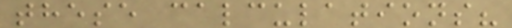these calculations?
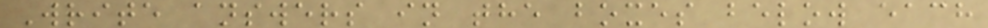Write answers in the boxes below each
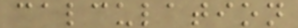calculation
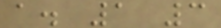a. 1 3
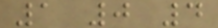1 0 4
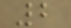2
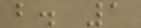b. 1
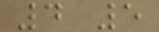4 5
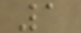1
